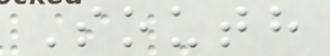South
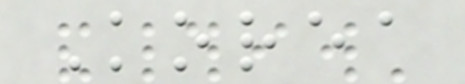Korea
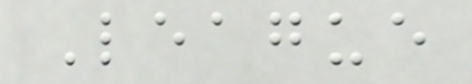League
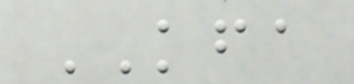KFA
